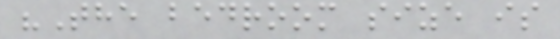"The bedroom size is
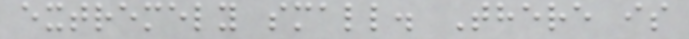extremely small. There is
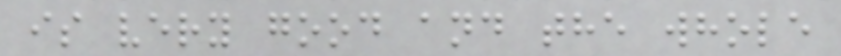is very good and the whole
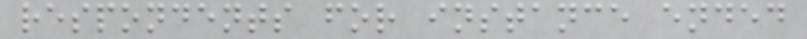respondents for instance ended
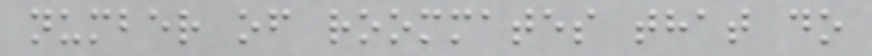number of roommates that do
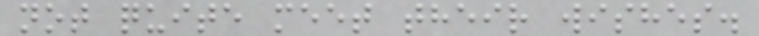not quite meet their wishes.
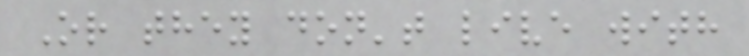Or they don't live with
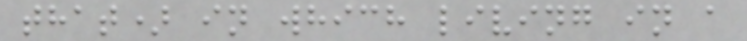that) in which living in a
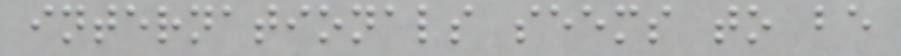internationals seems to be
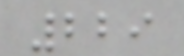229
